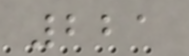221
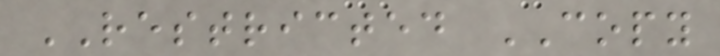RESTRICTED COPY
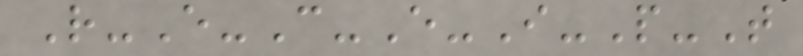R-E-C-E-I-P-T
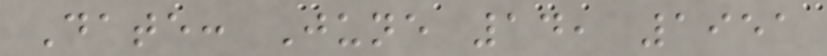Date: June 14, 1951
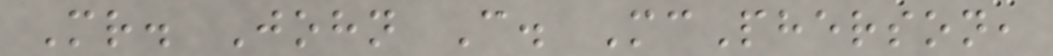Mr. John C. McPherson,
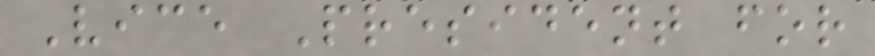Vice President for
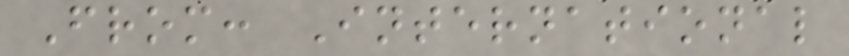From: International
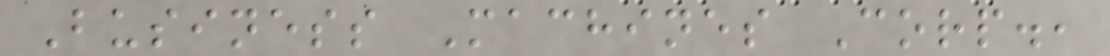Business Machines Corp.,
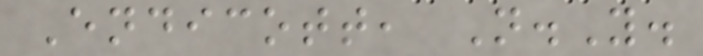Endicott, N.Y.
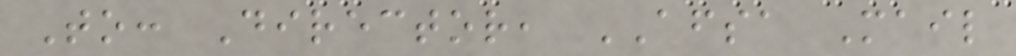To: Director, AFSA Mail
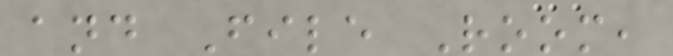and File Room,
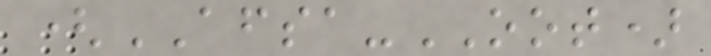(AFSA-OOT)
